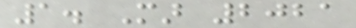1. Mar 2021
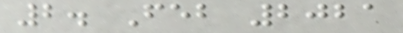2. Feb 2021
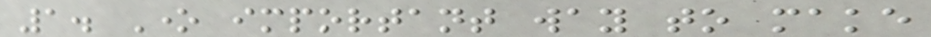1. One important way to make
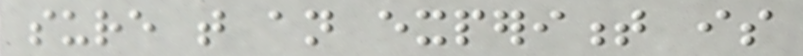sure that an experiment is
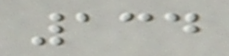134
